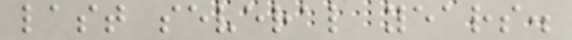last several years.
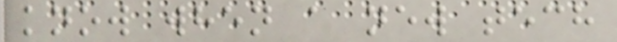know when a new tech
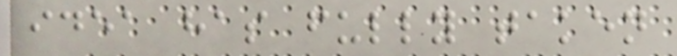idea has fully taken
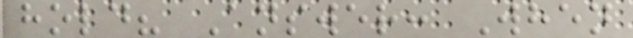hold? Answer: When
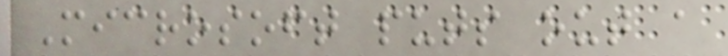Microsoft puts out a
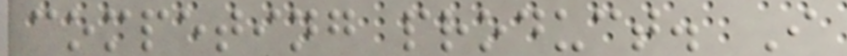competing product. I
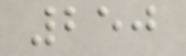250
